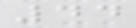44
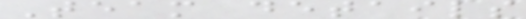Team details
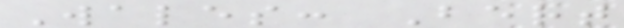Wales: Bert
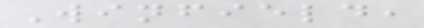Winfield,
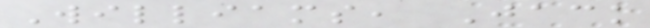Williams, Jack
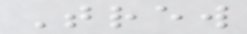Trew
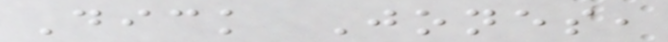Dick Jones,
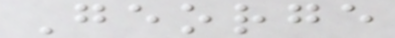George
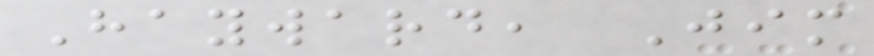Hayward, Jim
